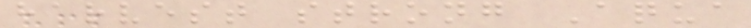harvest strong Aqua
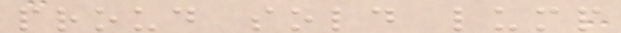proud sold lump
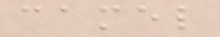camel
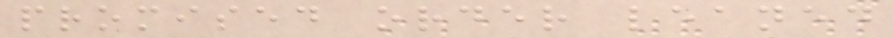promised order leaned
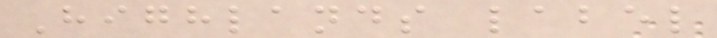Highlands label
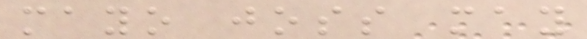mayo joss may
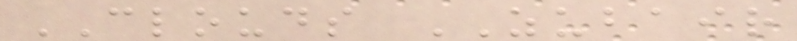CLOUDS ZUBAIR
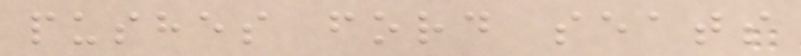pushes ford seats
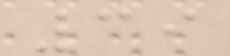39
